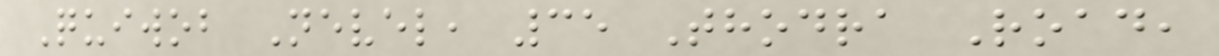Quiwob Nevel, 35 Thodra Road,
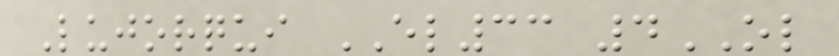Lujorqui EL33 4OL
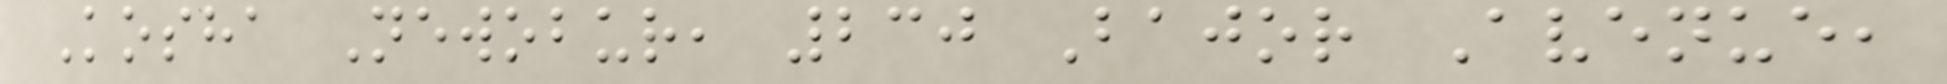Kosha Newobur, 230 Bajor Avenue,
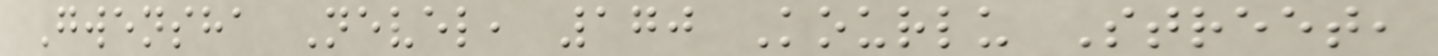Gwensha Nevel, 170 Kourlu Street,
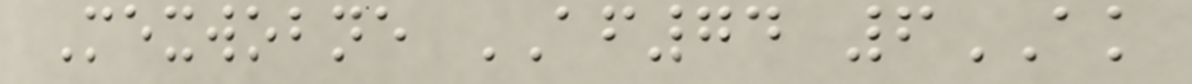Mexwobne AF74 6AK
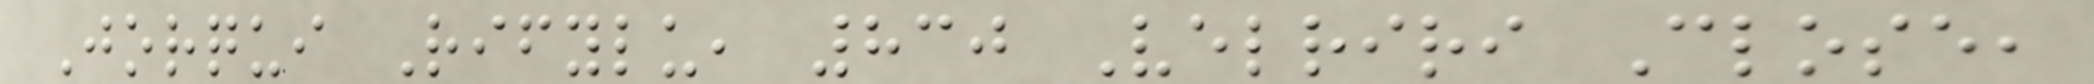Jorqui Rifylu, 830 Velriri Close,
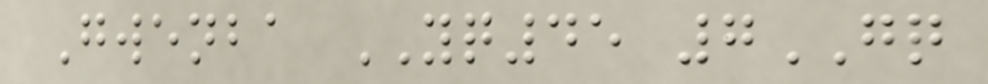Gwenba YQ45 7GQ
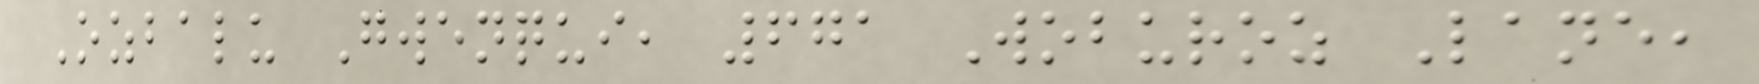Ozbalu Gwenqui, 671 Woburoz Lane,
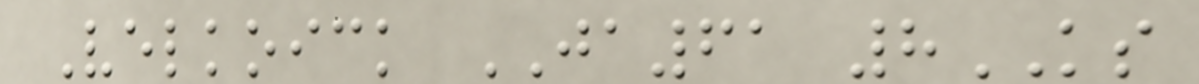Velkoick JA61 8KS
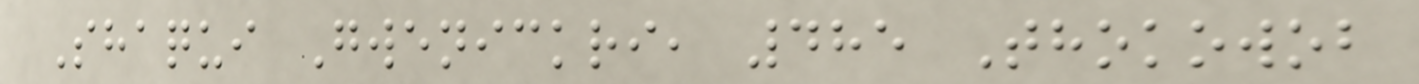Shaqui Gwenickri, 485 Thokowob
